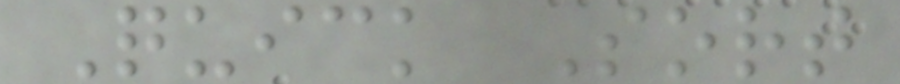Quick Sort
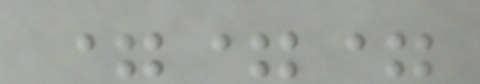===
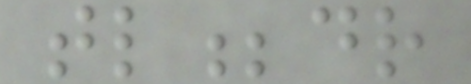tl;dr
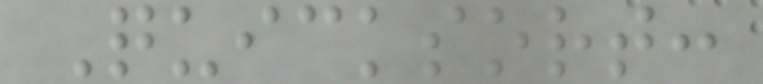Quicksort:
